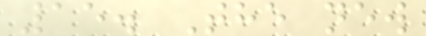15. The new
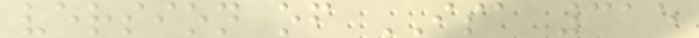version of ISA 315
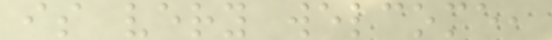is very welcome,
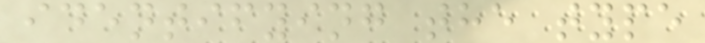identifying the type
